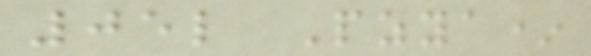05l Pzya*
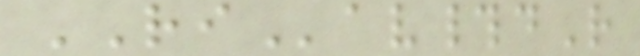RIav#dR
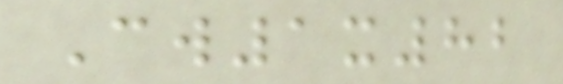Cw1x82
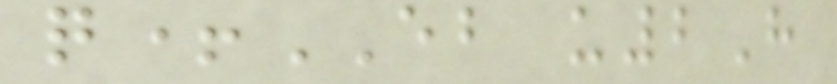q+EB u2H
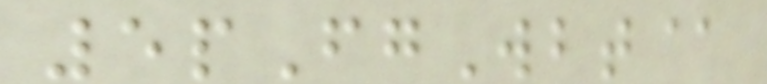5pFgWbt@
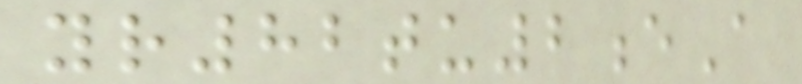yr82tu2eA
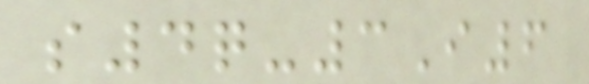s4q-3I6
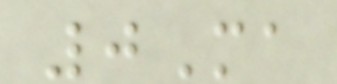0Ma
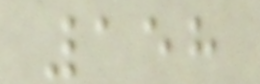158
